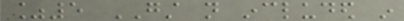%5 GST not included in
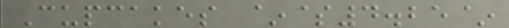Cupcakes ~$4.25~
